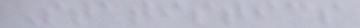Statistics
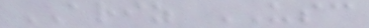ARIZ USC
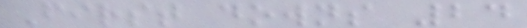First downs 24
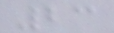23
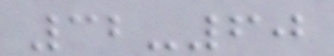32-60
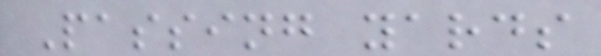Passing yards
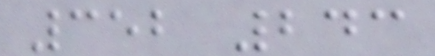352 243
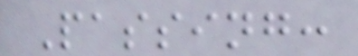Passing:
